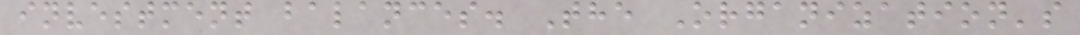investment balances. The Organization's
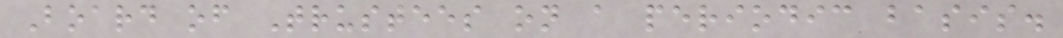Board of Trustees on a periodic basis.
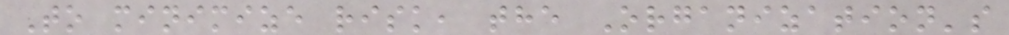To minimize risk, the Organization's
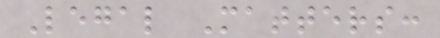Legal Matters:
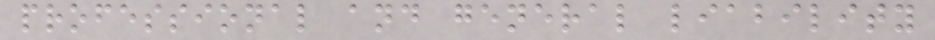professional and general liability
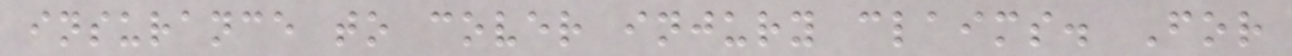insurance to cover injury claims. For
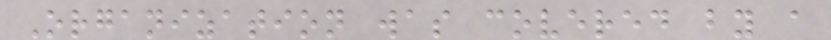Organization was covered by a
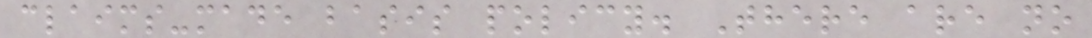claims-made basis policy. There are no
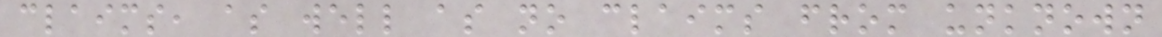claims, as well as no claims from unknown
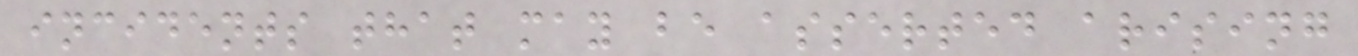incidents that may be asserted arising
